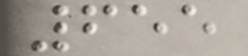655
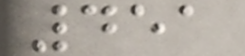451
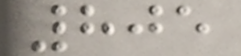805
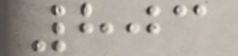803
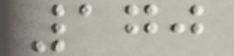170
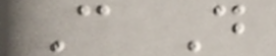C D
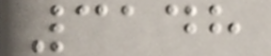3148
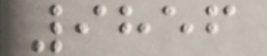9856
